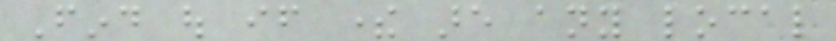Find out if there are any local
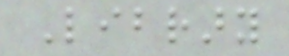Library
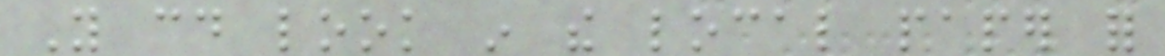You could look in the local paper for
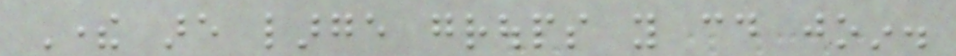There are large groups you could join.
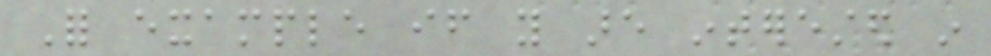For example if you are interested in
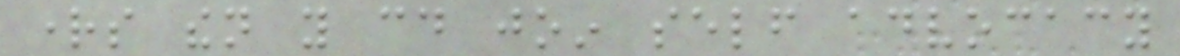rights then you could join self advocacy
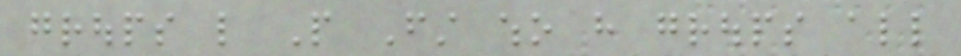groups like People First who have groups all
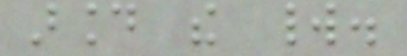around the world.
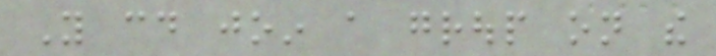You could join a group on the
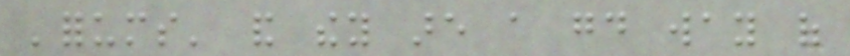'forums' and they are a good way of
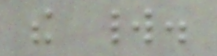the world.
